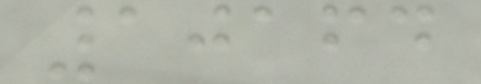10164
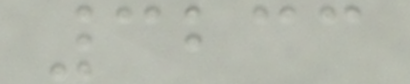3233
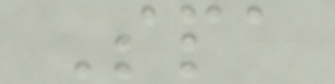Spa
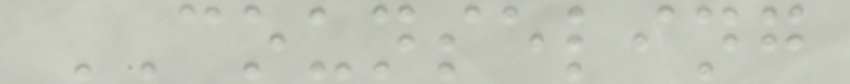COUNSELING
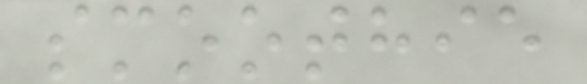smoothie
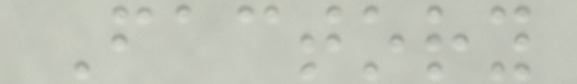Factory
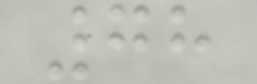78
